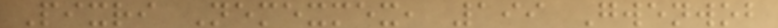Pixri Nemexmex, 199 Gwenwob
